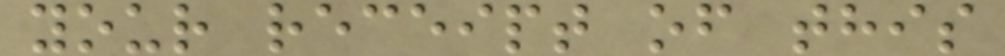your receipt of this
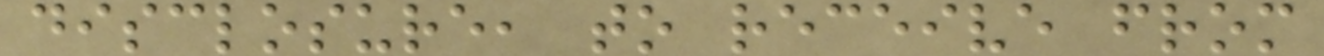disclosure, to receive from
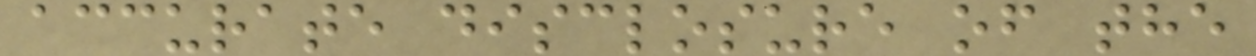accurate disclosure of the
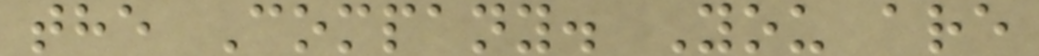the Company. You are
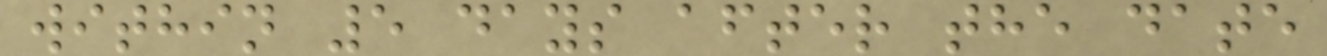within 5 days after the date
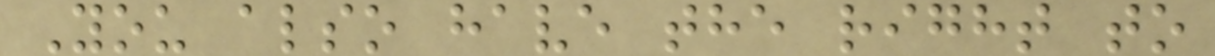You also have the right to
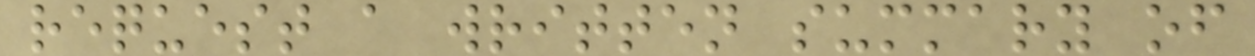request a written summary of
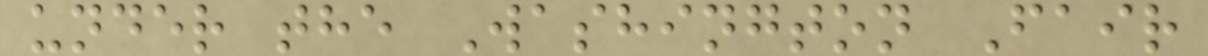under the Washington Fair
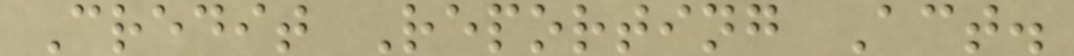Credit Reporting Act.
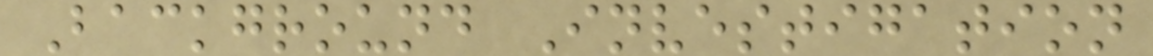Background Investigation
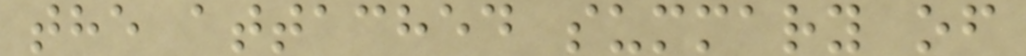the attached summary of
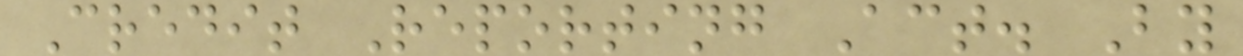Credit Reporting Act. By
